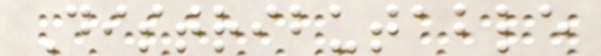Distributable
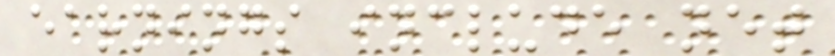earnings include net
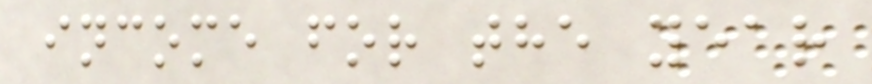income for the year
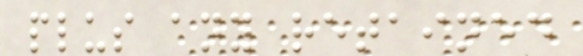plus any retained
